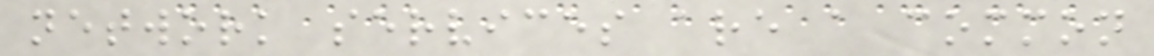network services are a common
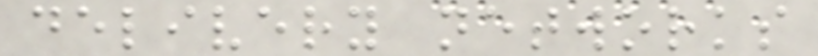delivery networks
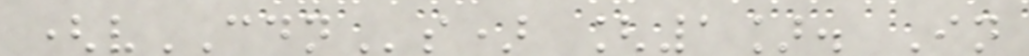(vCDNs) [1]. In
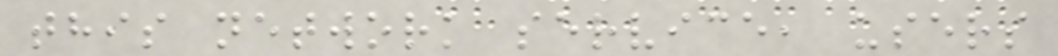this network service, users
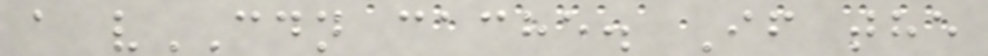a vCDN cache. If the
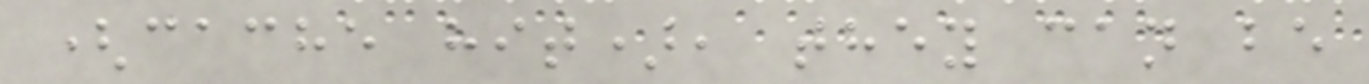(cache hit), they can be
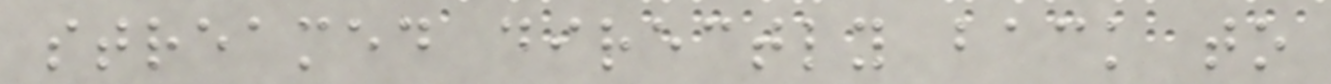streamed directly back to
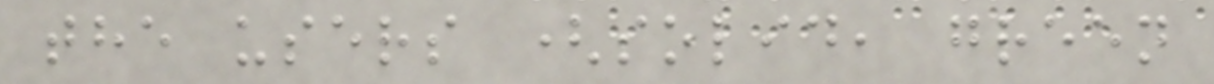the users (solid, green
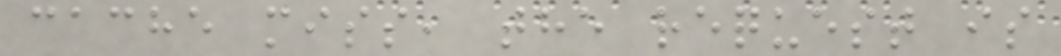cache miss, the request is
